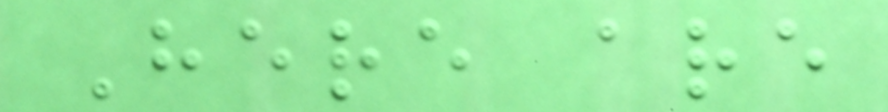Here are
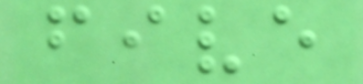five
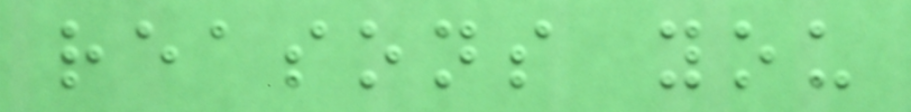reasons you
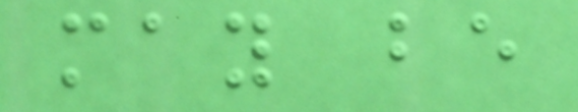may be
